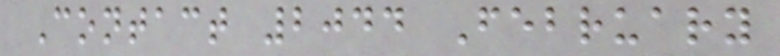Contact 2044 February
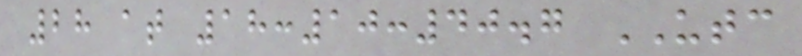28 at 18:10:40.7 UTC
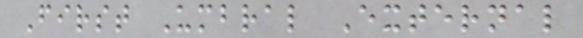First Umbral External
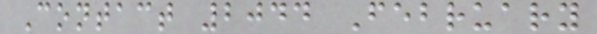Contact 2044 February
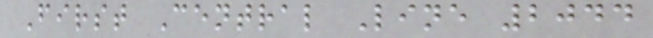First Central Line 2044
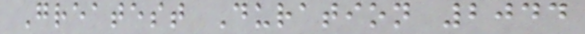Greatest Duration 2044
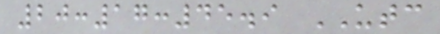20:17:45.9 UTC
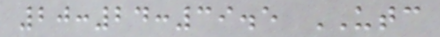20:24:39.5 UTC
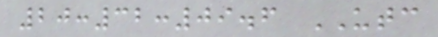20:32:09.6 UTC
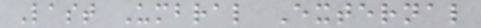Last Umbral External
